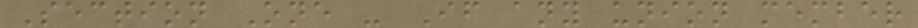Section One - If any union member
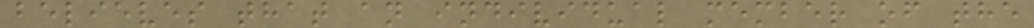believes that an individual member of the
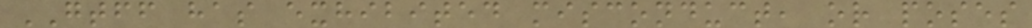GTFF has exhibited misconduct, or poses
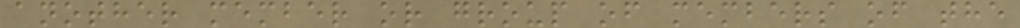another member or group of members of the
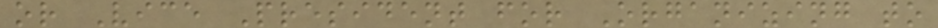or Vice President for Organizing to
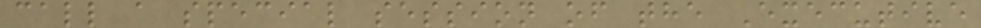call a special session of the Executive
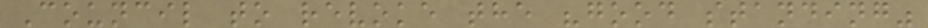Council to revoke the "good standing"
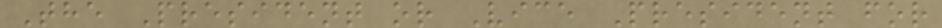The President or Vice President for
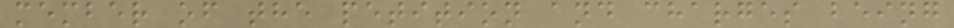member of the petition and charges being
